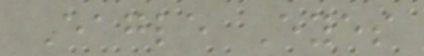Eagle Eyes
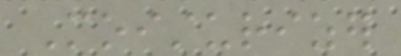Moisturizer
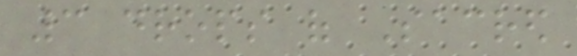3 drops of Sacred
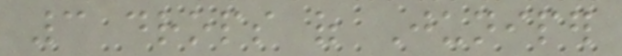3 drops of Juniper
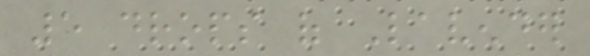5 drops of Lavender
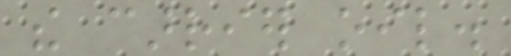the carrier oil.
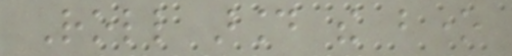Roll around the bone
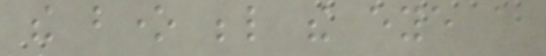the bone below the eye a
